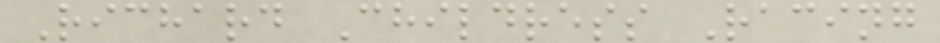Richard Childress Racing
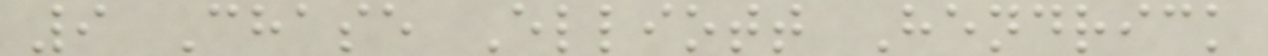9 Chase Elliott Hendrick
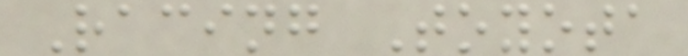Racing Toyota
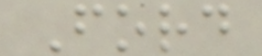Ford
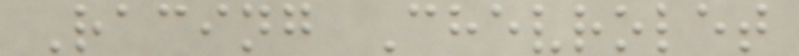Racing Chevrolet
